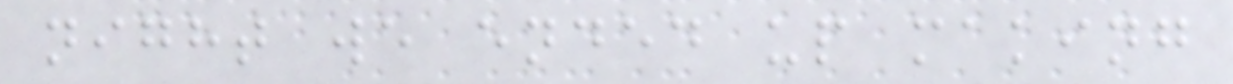night we ended up making
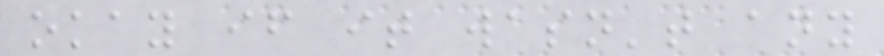okay if it wasn't any
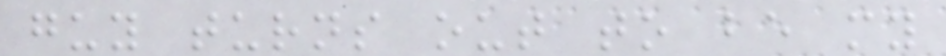guy turns out to be my
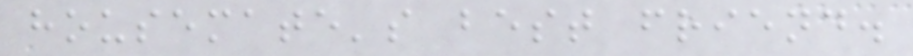housemate's best friend.
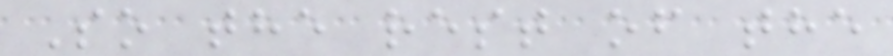So the rest of the
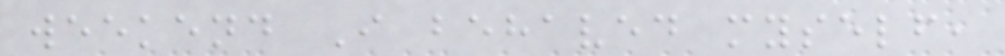weekend I behaved myself,
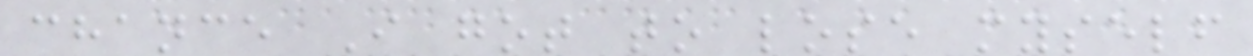chance I got to lose myself
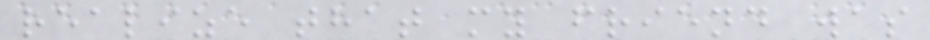realize that my friend was
